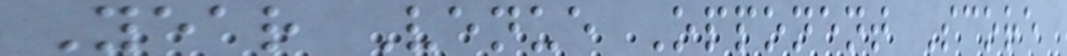Year Venue Opponent Score
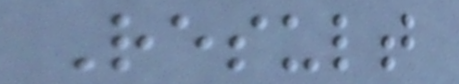Result
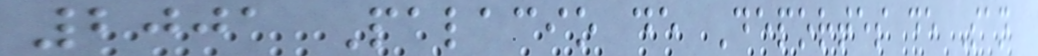2001 Palacio de Deportes de San
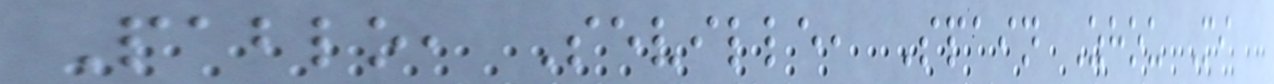Pablo, Seville, Spain Zhou Mi
